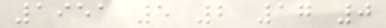1951 5 2 17 0
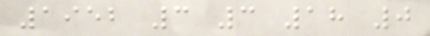1952 3 3 18 0
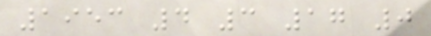1953 4 3 17 0
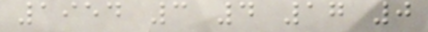1954 3 4 17 0
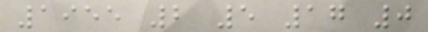1955 2 5 17 0
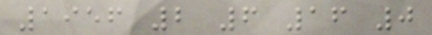1956 2 6 16 0
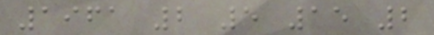1961 2 5 15 2
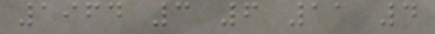1964 3 6 11 4
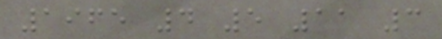1965 4 5 11 3
